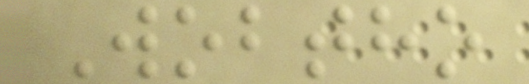Wobtho
